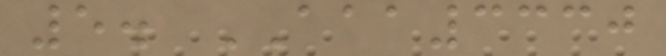5. AAA3330
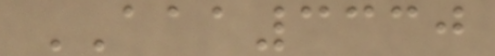AAA3330
